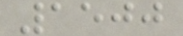1500
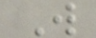W
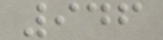946
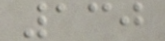130
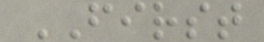FIRST
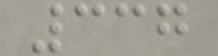337
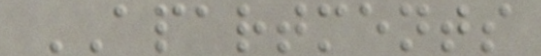APARTMENTS
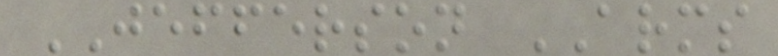JEFFERSON ARMS
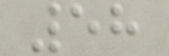58
